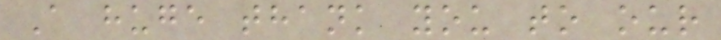A huge thank you to our
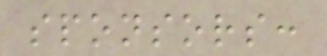sponsors:
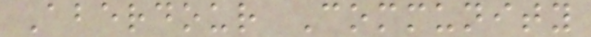Aberdour Community
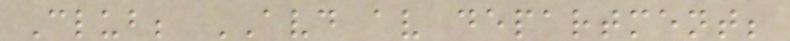Club; AVD av department;
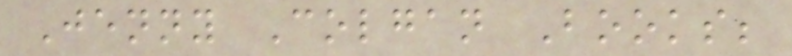Jenny Colgan Books;
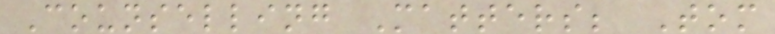Counselling Matters; Tom
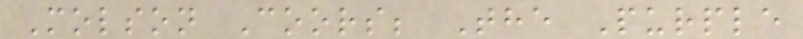Molson Coors; The Purple
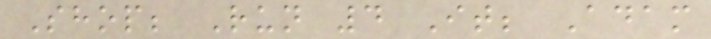Shop; Run 4 It; Adam
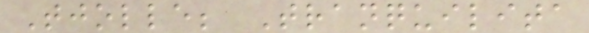Tjolle; Tranquilita
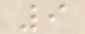9
